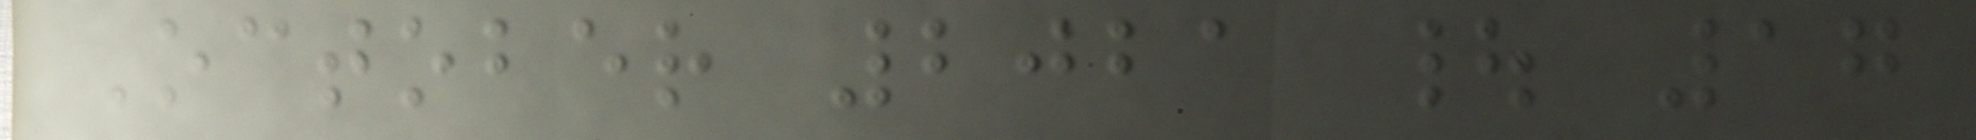October 2021 | 17
